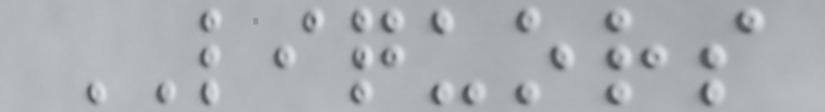LIQUORS
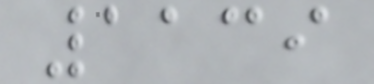1139
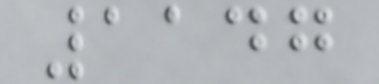1147
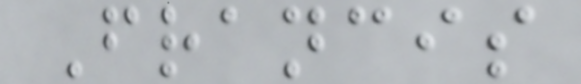Francis
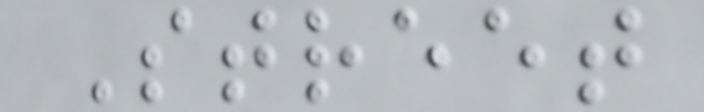Street
